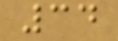34
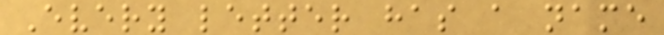Every letter has a name
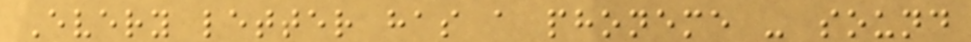Every letter has a phoneme - sound
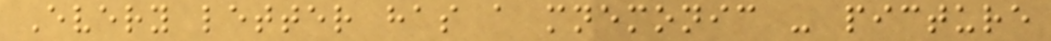Every letter has a mnemonic - picture
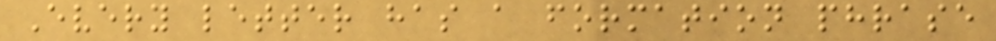Every letter has a formation phrase
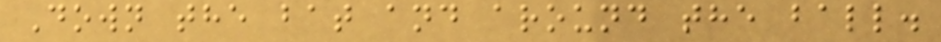Down the bat and around the ball.
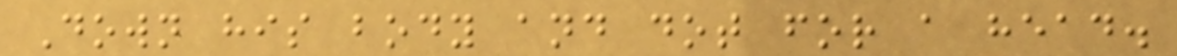Down his body and dot for a head.
